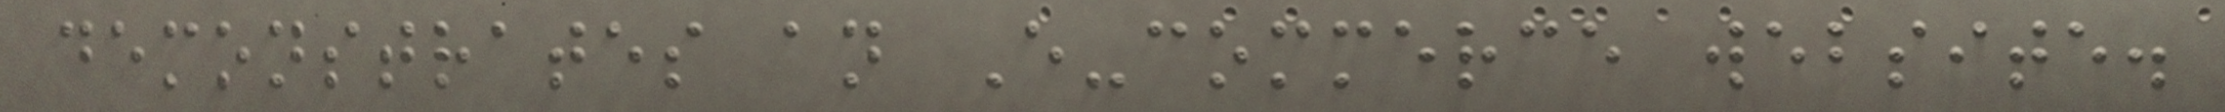demonstrates an E-commerce website.
